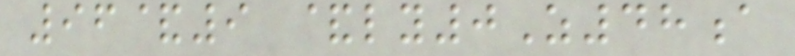96&9 &ly0Z48a
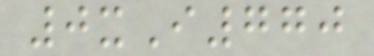0xI770
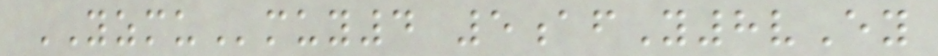YZMUmuy4 5afY8vEy
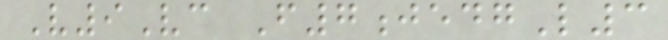V9Vc F7jedgL3
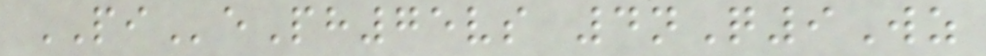PIePh75vs 4nQ9Wz
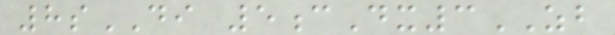8sDI 5cDx3ZB
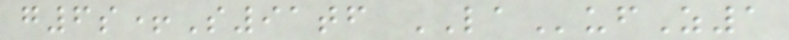g6s+S91tf LAufZ1
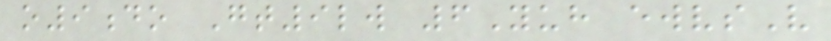o9do Gt9lw 6Yuh ewvsV
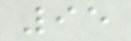95
